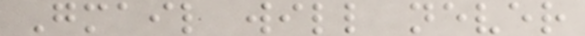Gmail will never
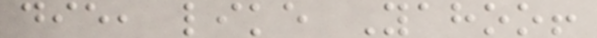die, like Yahoo!
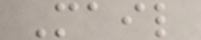Mail
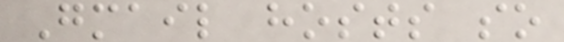Gmail hosts so
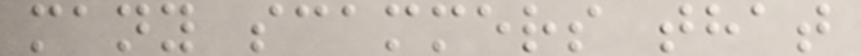many scammers that
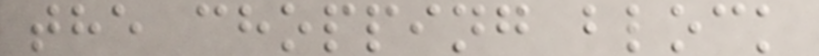the chopping block
